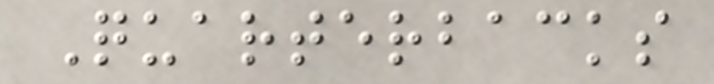Quarterbacks
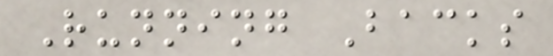Running Backs
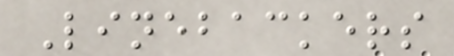Linebackers
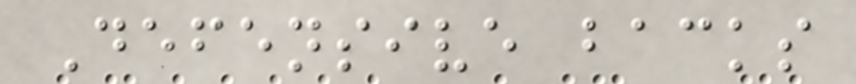Defensive backs
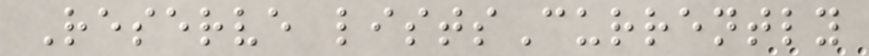Reserve listsCurrently
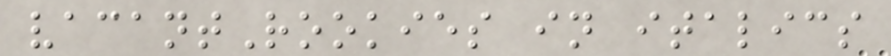vacantRookies in italics
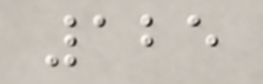125
